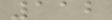112
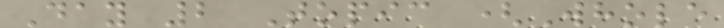Day 2 Topic (Whole
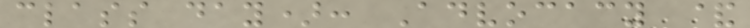class day): Advocacy &
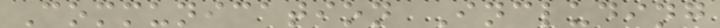Communication Including
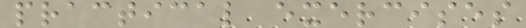practical exercises
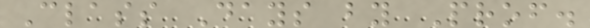Class Days by Prof.
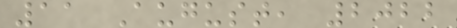11 August, 2022
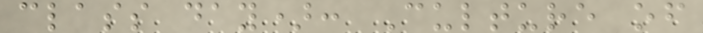class day): Culture of
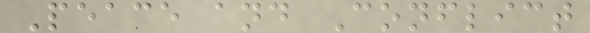Peace and Conflict
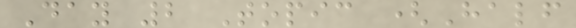Day 2 Topic (Half
